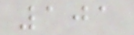101
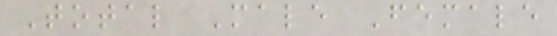Total Male Female
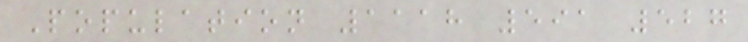Population 1118 591 527
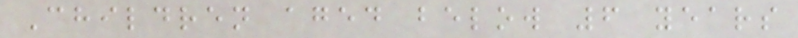Children aged below 6 years
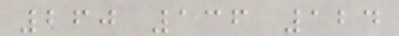260 136 124
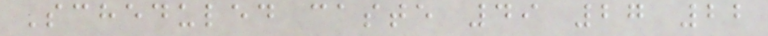Scheduled caste 49 27 22
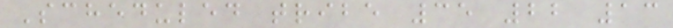Scheduled tribe 35 22 13
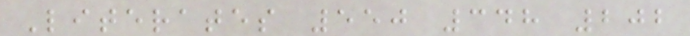Literates 550 348 202
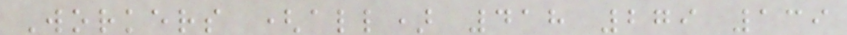Workers (all) 418 279 139
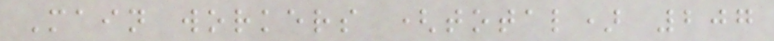Main workers (total) 207
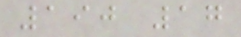190 17
